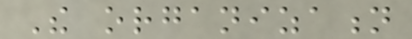The organization
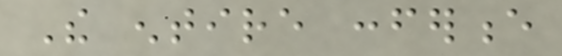The entire conference
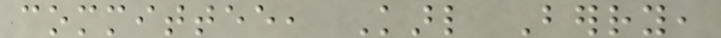committee, Karl Berry,
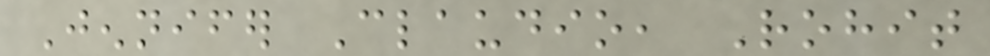Jennifer Claudio, Rohit
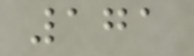171
